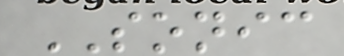SONIC
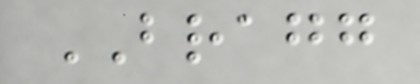BRAGG
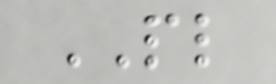PL
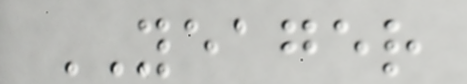YEAGER
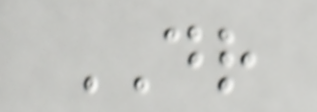DR
